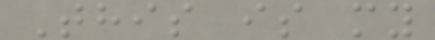This is my
